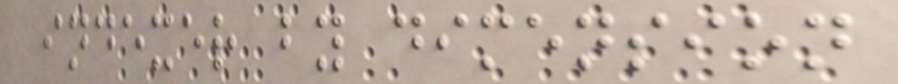indexer by dimension
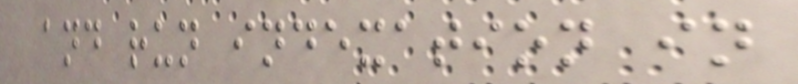and run indexation in
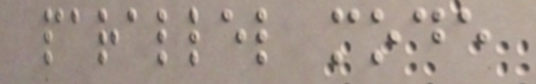parallel mode
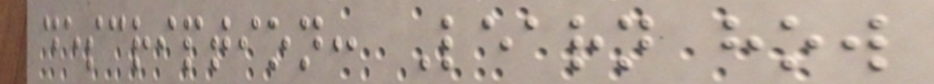description: Learn how
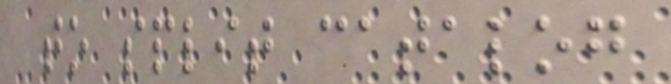to split catalog
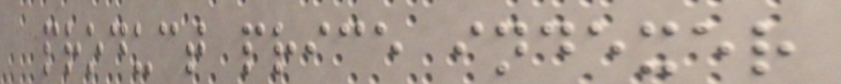product price indexer
